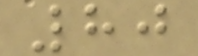80
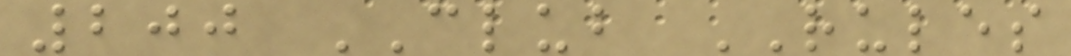200 CLUB RULES
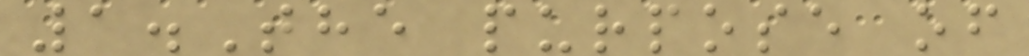1.The purpose of
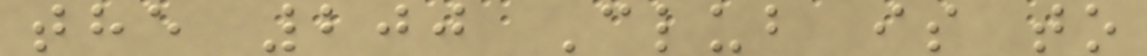the 200 Club is to
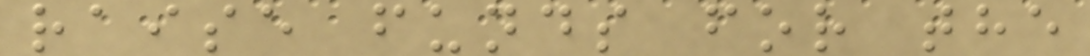raise funds for the
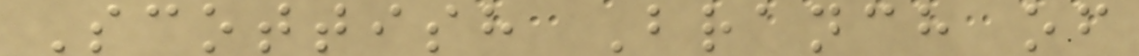Scottish Branch of
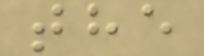the
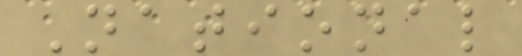National
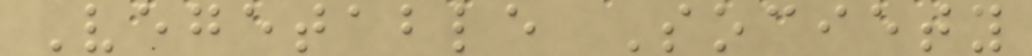Vegetable Society
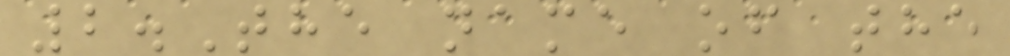2.The name of the
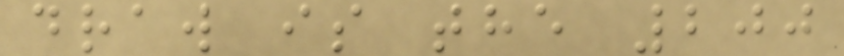draw is the 200
